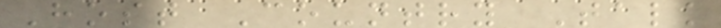Host Country Talk
